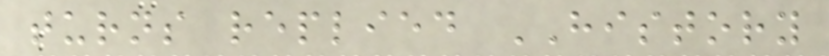turns replied HISTORY
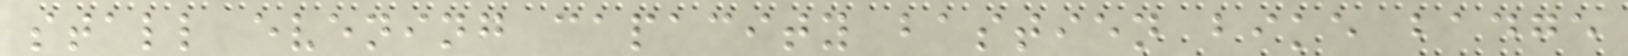stall evening capacity bastien bike badge
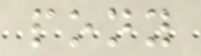pony
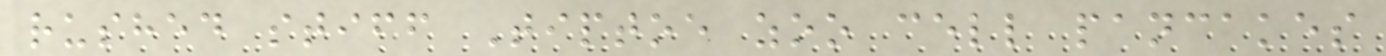rushed stiff Tiptoe zoo cell pancakes
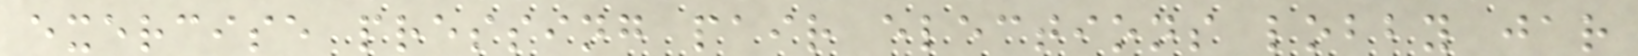exercise pressing pair elections lobby jar
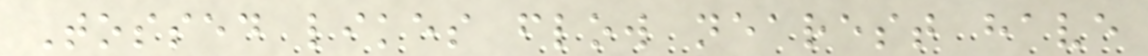Tossed likes flow nearest have
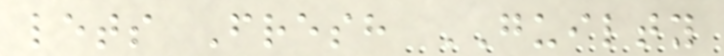lets Fresh GUILTY
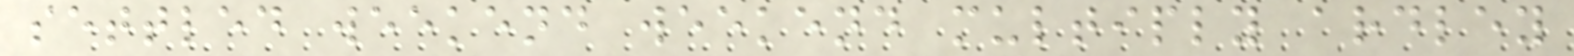settled weekend weekend multiply ardley
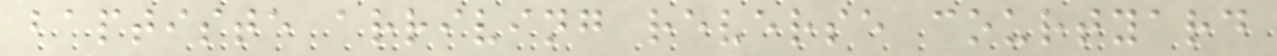baptiste arriving reverse courtyard
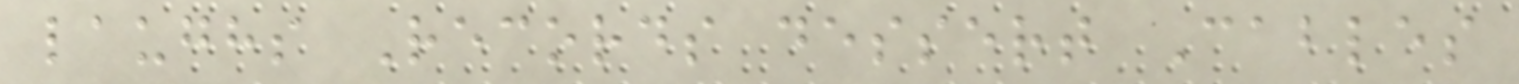laughs Records dessert Cables
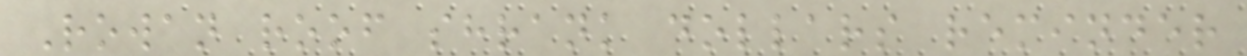Rowan roof shrank dollars reminder
